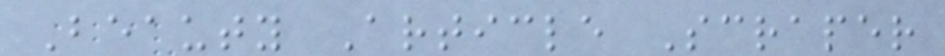Beauty Article Scraper
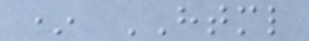* HTML
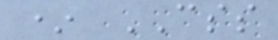* CSS
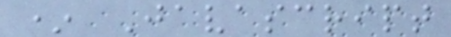* Javascript
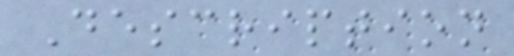Description
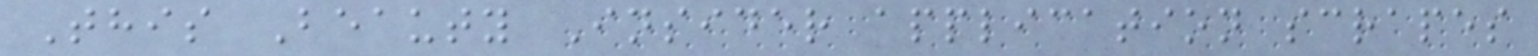This Beauty Insider application scrapes
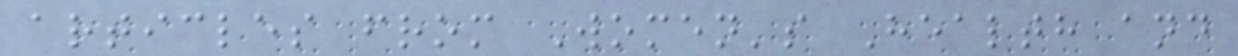articles from Women's Health and
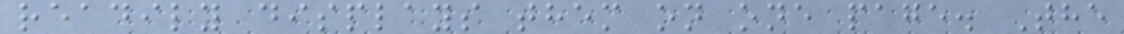readily displays them on one page. The
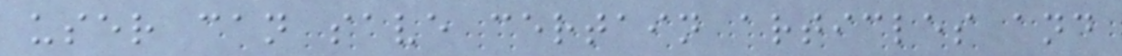user can save certain articles and
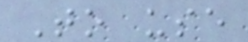To use
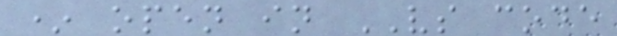* open in VS code
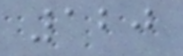120
